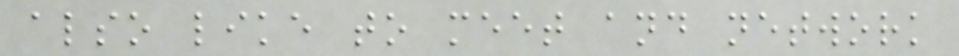also like to meet and network
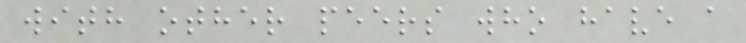with other peers who have a
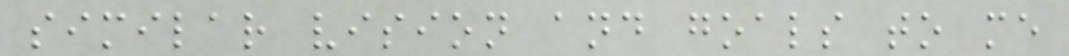similar vision and goals to me
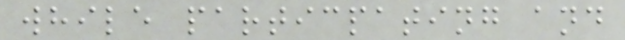while particpating and
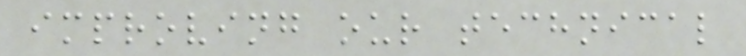improving our technical
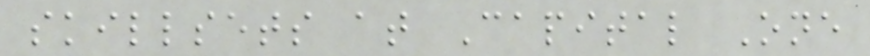skillsets at Capital One
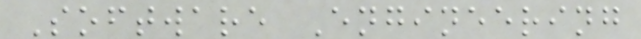Software Engineering
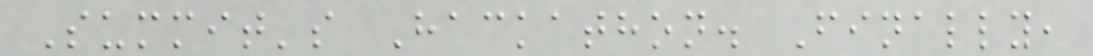Summit's Hackathon. Finally,
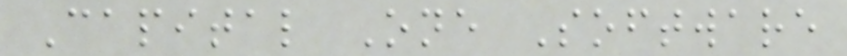Capital One Software
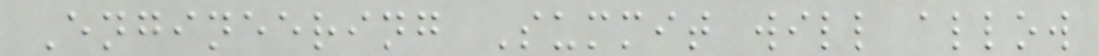Engineering Summit will allow
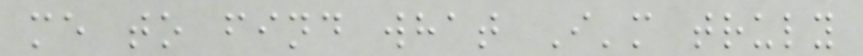me to find what I'm truly
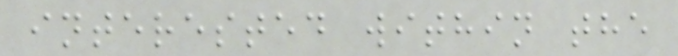interested within the
